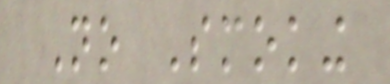No Smoking
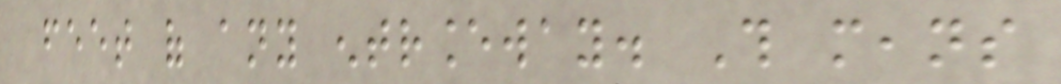feet of any entranceway. This means
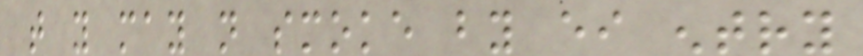that you may not smoke by either entry
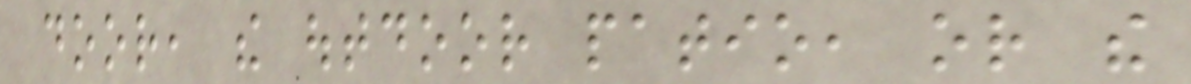door, the outdoor patio, or the
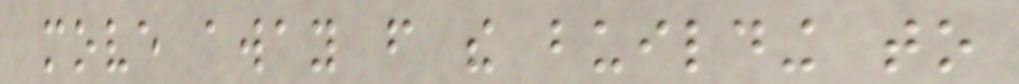move away from the building to
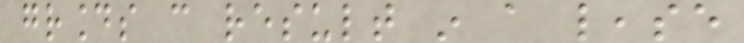grounds can result in a lease
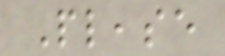Please
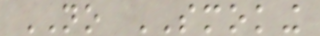NO SMOKING
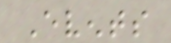Events
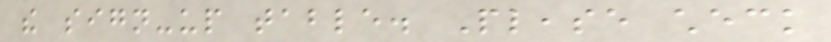the sign-up table. Please check
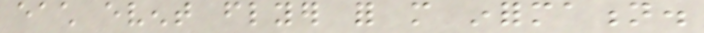each event flyer for more information.
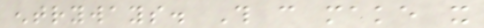entryways. This can make it
